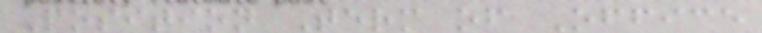Position Term of Office
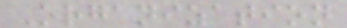Organization
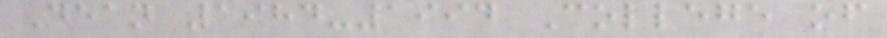Dean 1984-1994 College of
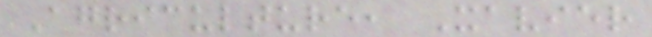Agriculture, Xavier
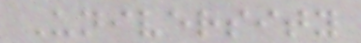University
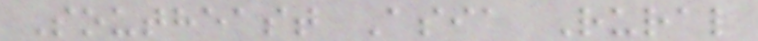Southeast Asia Rural
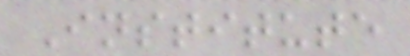Institute
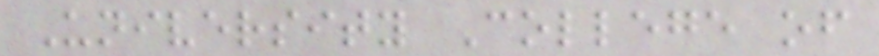University College of
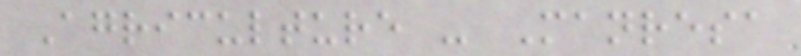Agriculture - Manresa
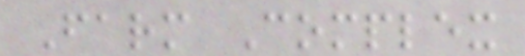Farm Complex
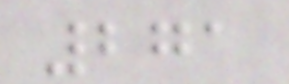271
